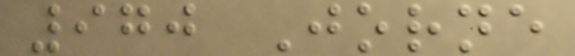970 Jorne
